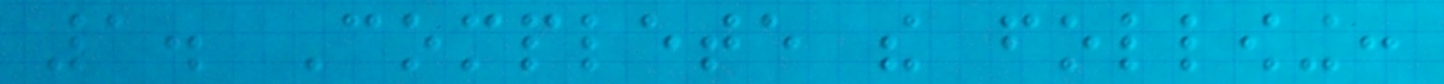1. Complete the following:
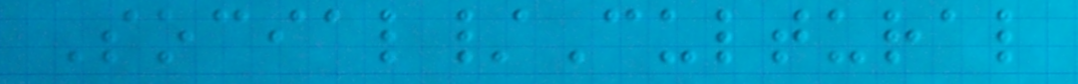Social/Cultural
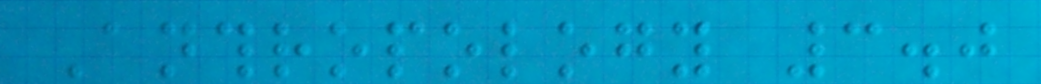Anthropology 3.0
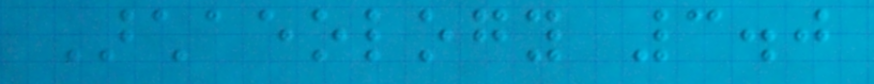Archaeology 3.0
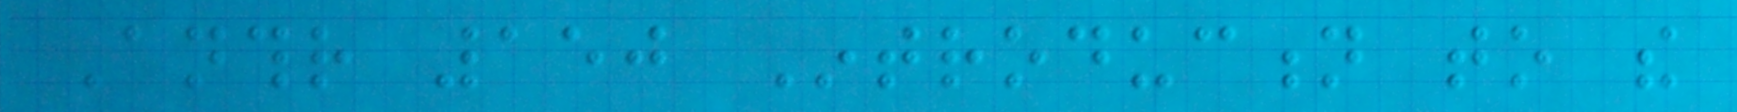Anthr 150 Introduction to the
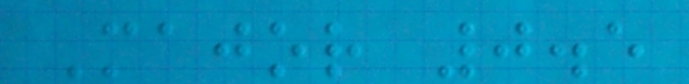Major 0.5
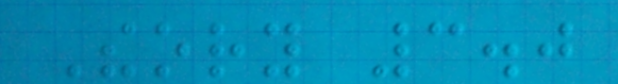Theory 3.0
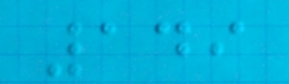149
